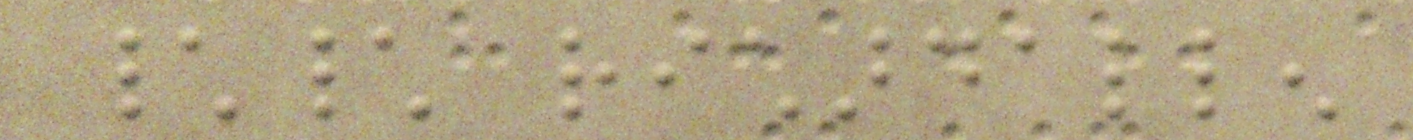\\ richardallen
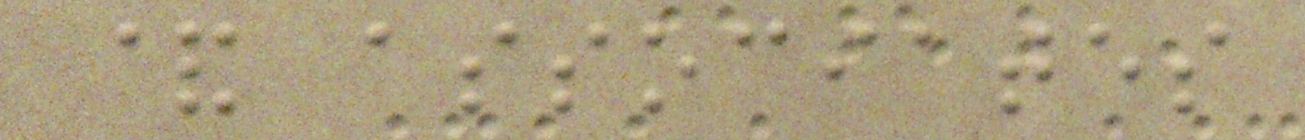& associates
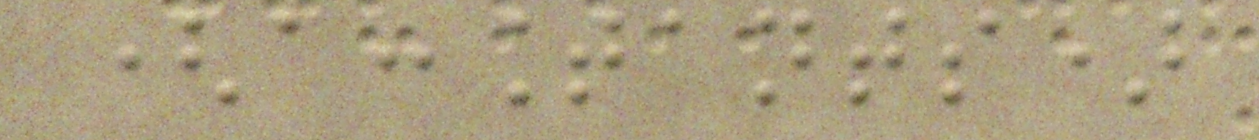(accountants)
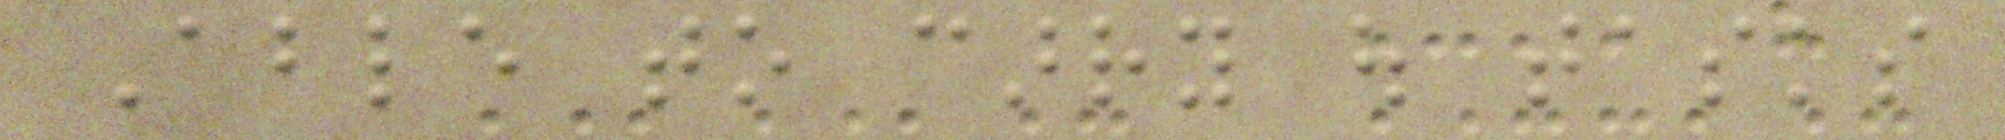Able to carry out tasks
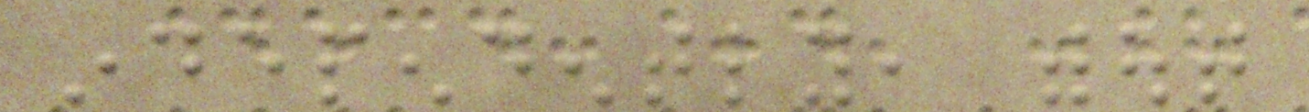independently, without
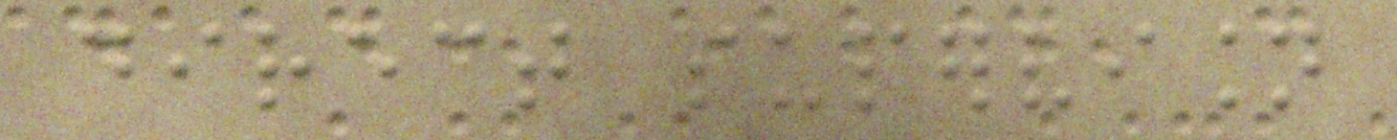direct supervision
